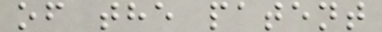of the patent
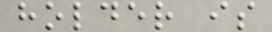holder is
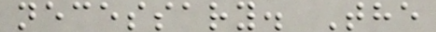necessary. The
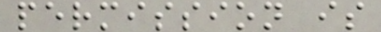permission is
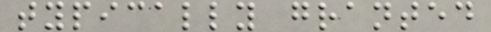typically granted
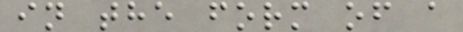in the form of a
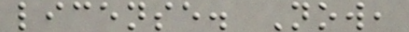license. Now,
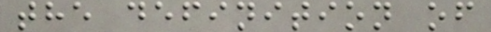the definition of
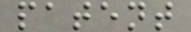patent
